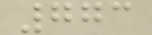773
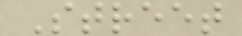Street
